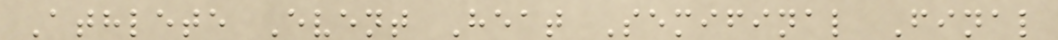Athlete Event Heat Semifinal Final
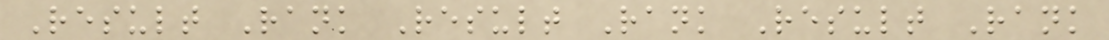Result Rank Result Rank Result Rank
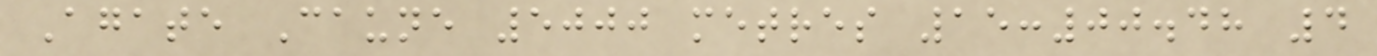Agate Caune 5000 metres 15:00.48 4
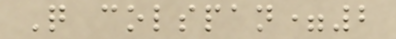Q colspan=2
